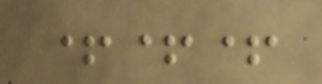+++
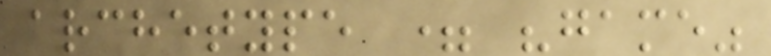archetype = "game"
